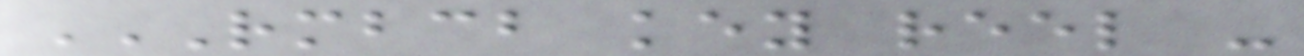RMBCB KEY REEL -
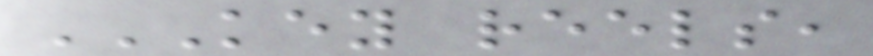KEY REELS,
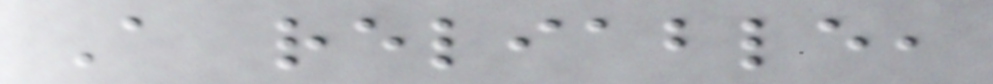A reliable,
